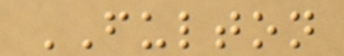FULTON
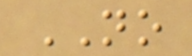NO
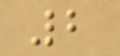2
